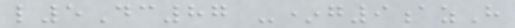l5Dc87 -*g9azH
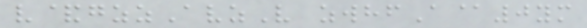v&gzzAvzV zwhfA@0ym
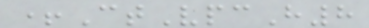+CtVpcH8
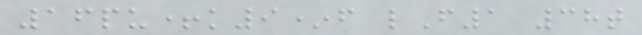16pu+k9*f lF1 38t
